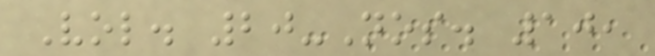Vol. 20-Nos. 10,
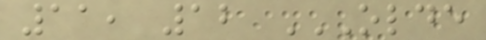11, 12 OLDE
